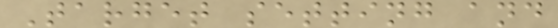Target setting and
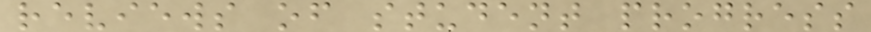reviews of student progress
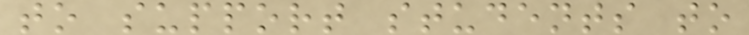to support students to
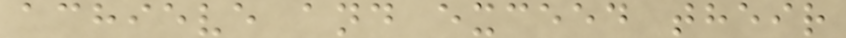achieve and exceed their
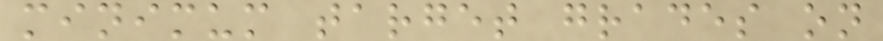minimum target grades on
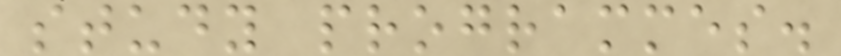study programmes.
